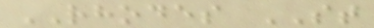RHODES ST
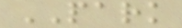PARK
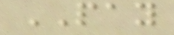PAY
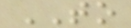TO
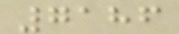7186
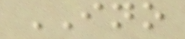INO
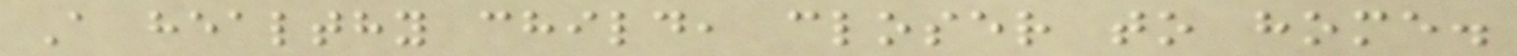A healthy child, closer to home.
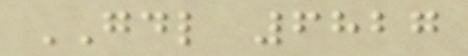GDL 6827
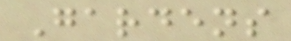Gardens
